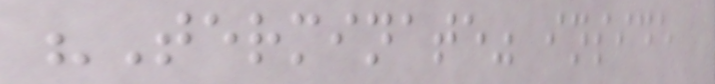"Terminate" inside
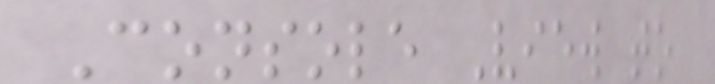Console View to
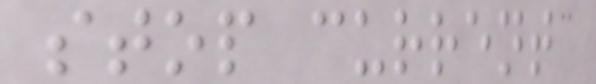stop current
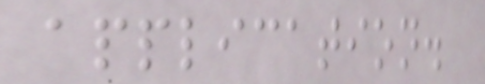application.
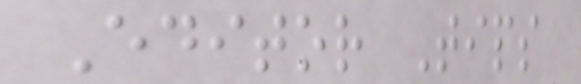Editor Tips
